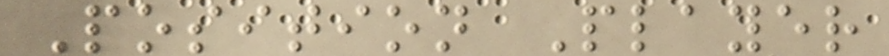Position Player
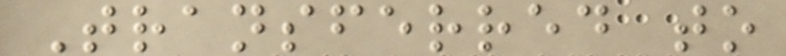Transferred to
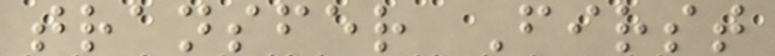transfer First
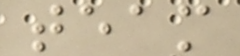team
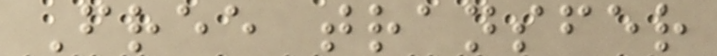Free transfer
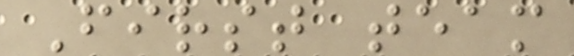First team
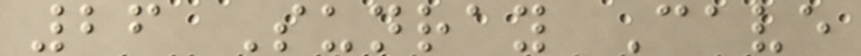26 Sunray Cave
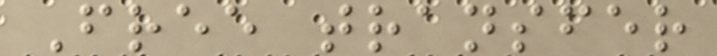Free transfer
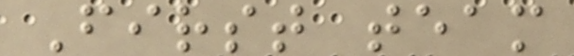First team
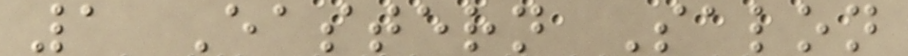1 Eastern Salon
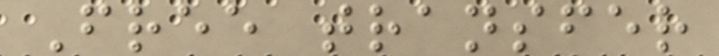Free transfer
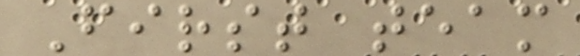First team
